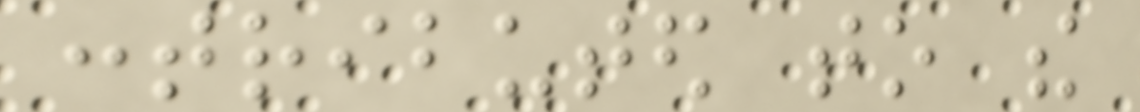contributed to the
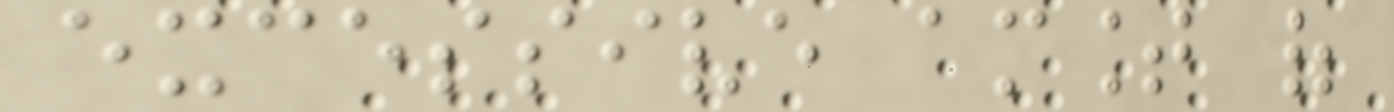excessive amount of
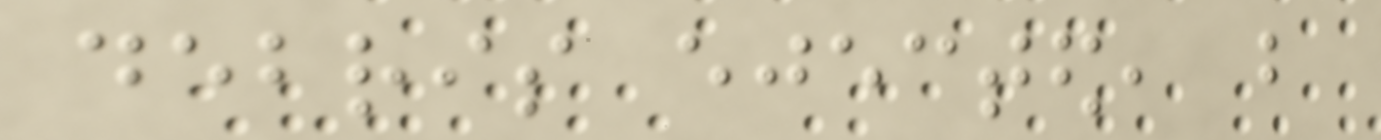debris ejected, but
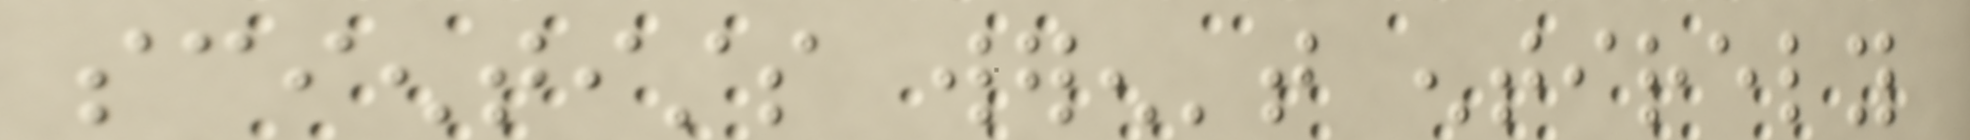scientists weren't entirely
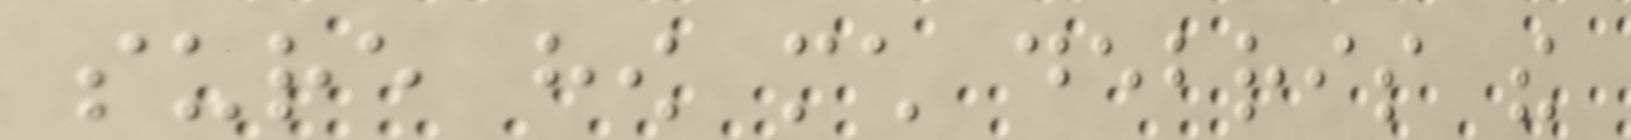sure how much debris the
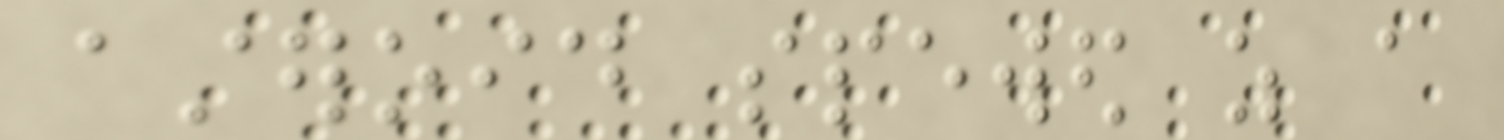asteroid spewed as a
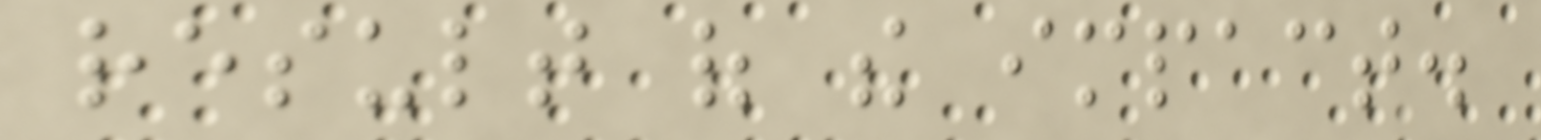result of the impact.
